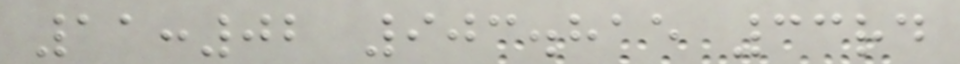11:02 903.815 33rd
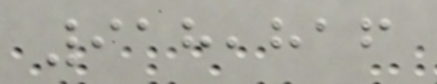918,816
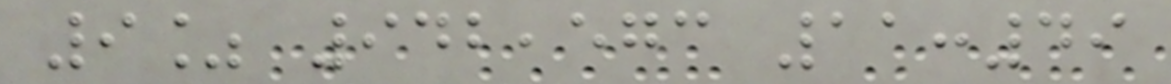9% 942,573 11:49
